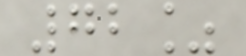72%
